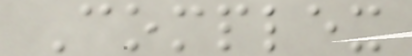Complex
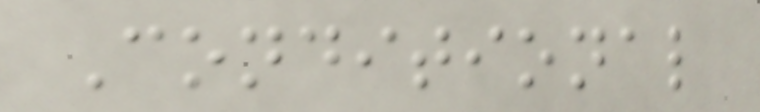Conditional
